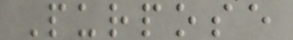Purpose
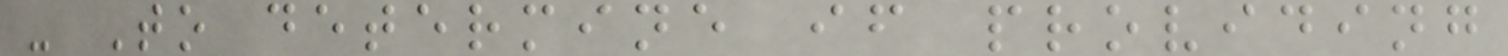- To determine if providing
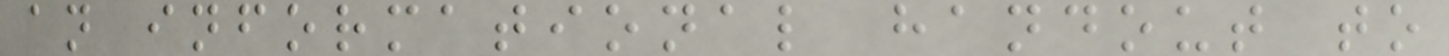an informational handout to
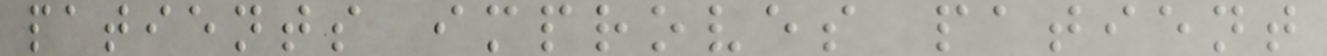patients improves patient
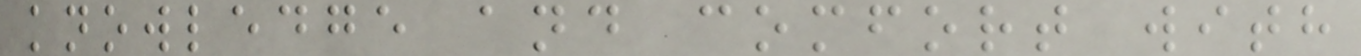knowledge and comfort with
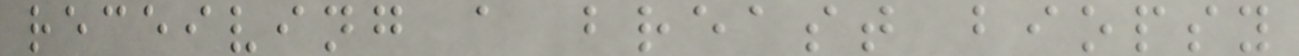receiving a breast biopsy
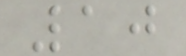10
